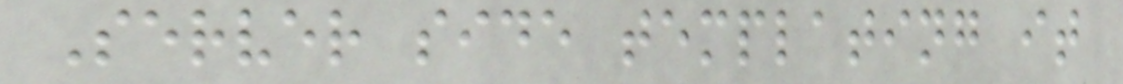Server side templating it
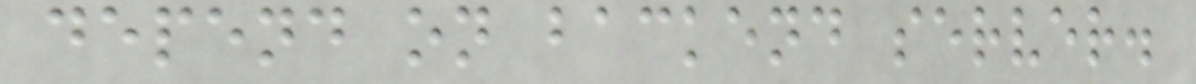depend on backend server.
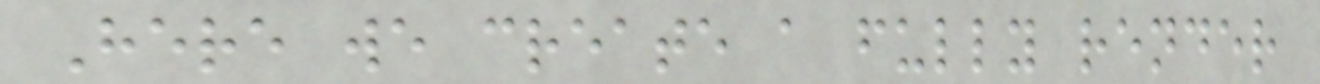Here we create a fully render
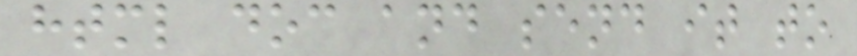html doc and send it to
